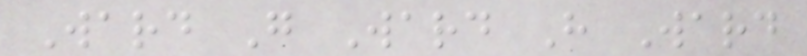Ward G Ward H Ward
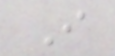I
